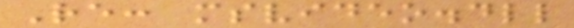Re: msvideo.dll
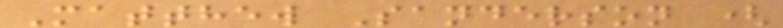Matthew Sanderson (
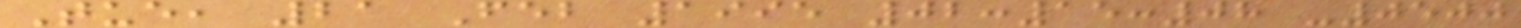Tue, 21 Feb 1995 02:15:08 -0500
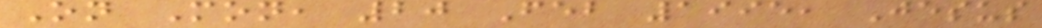On Mon, 20 Feb 1995, Jesus
